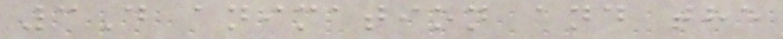3D animation and the
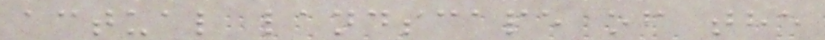actual landscape of the
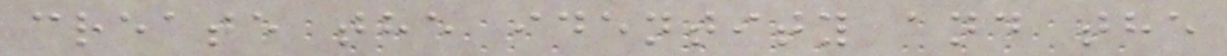create the identity and the
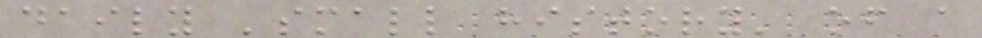daily 'small history' of a
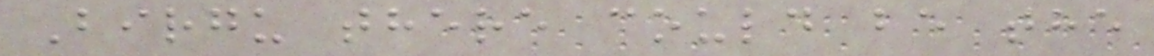Birgu there could be the
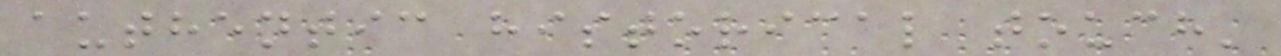authentic historical touch'
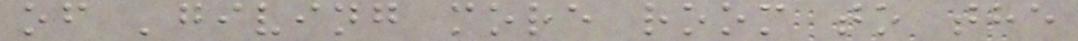of 'giving more room to the
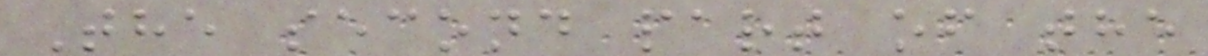The second part of the
